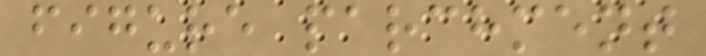figure parchment
